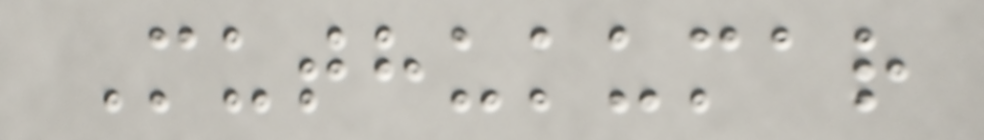Muthukumar
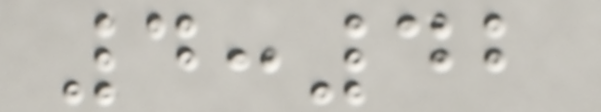4:42
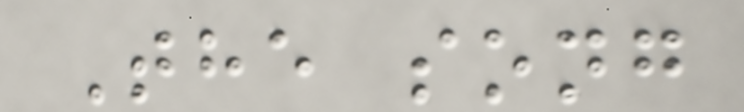The song
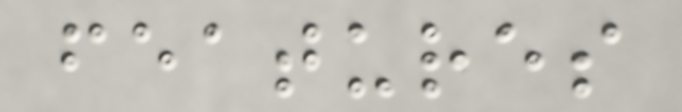features
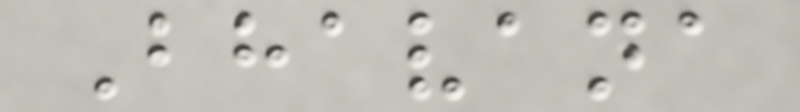Bhavana
